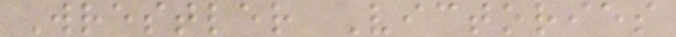Wrestler Victories
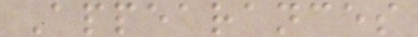Appearances
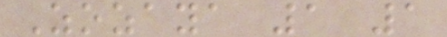Zozaya 1 1
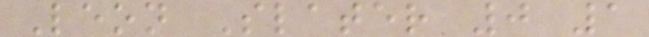Leon Slater 0 1
